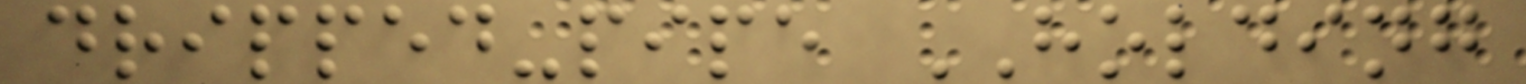dripped-pipe HOLDING
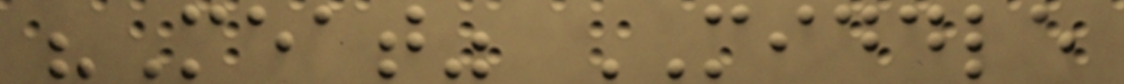"Meat" MIDDLE
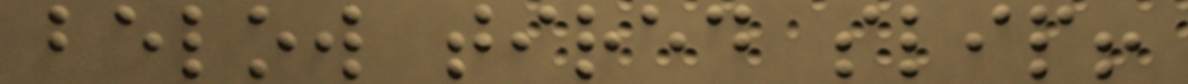below tired slip!
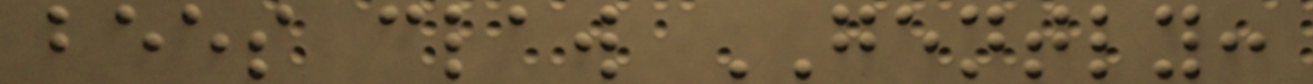bees claw GENTLY:
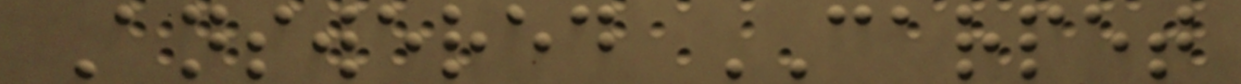Answered CARPET
